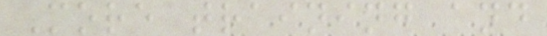More training and
